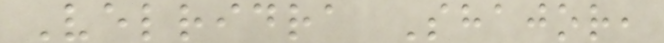Velridra Shajor,
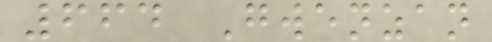664 Gwenzan
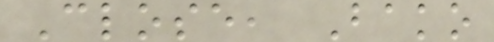Close, Bako
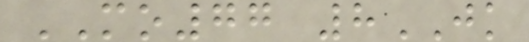MO77 8JK
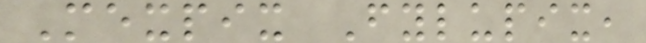Mexpix Fylupix,
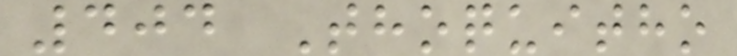404 Thoquitho
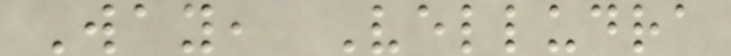Way, Velludra
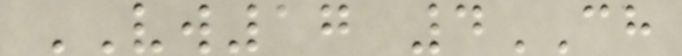VW17 4CH
